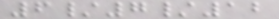6/7/12
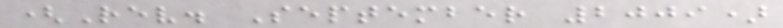(Rev. September 2009)
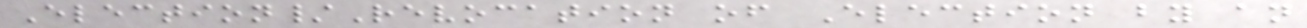Election/Revocation of Election by an
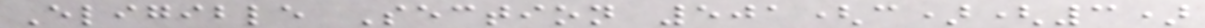Eligible Section 501(c)(3)
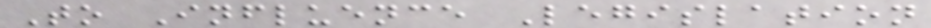To Influence Legislation
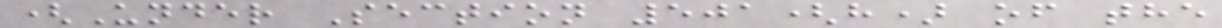(Under Section 501(h) of the
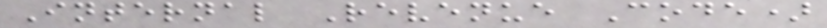Internal Revenue Code)
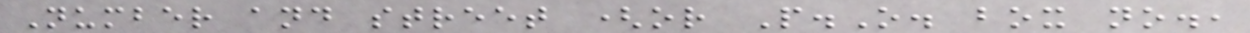Number and street (or P.O. box no.,
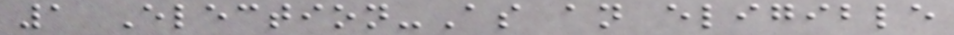1 Election-As an eligible
